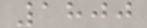1800
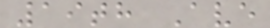19th Ave
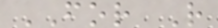FOR R
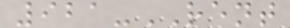921-RENT
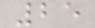25
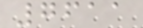7611
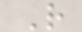R
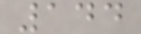144
